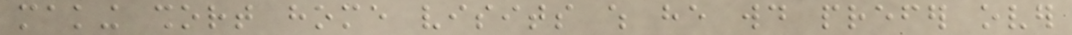making short home visits which he would prefer over
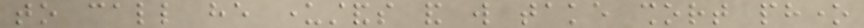to call he understands and will take short phone
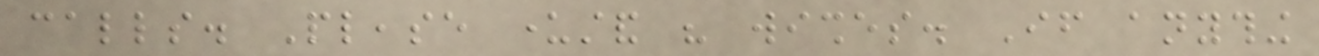calls. Please understand his wishes. If anything
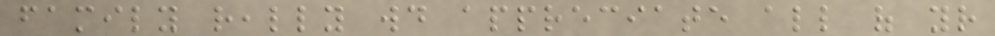family really would appreciate all of your
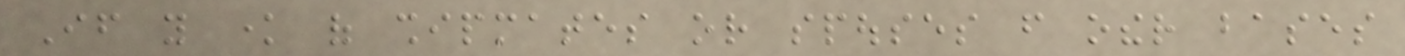If you know of shipmates or spouses from other bases
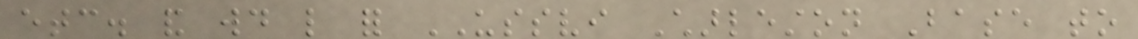etc. and would like for USSVI Charleston Base to
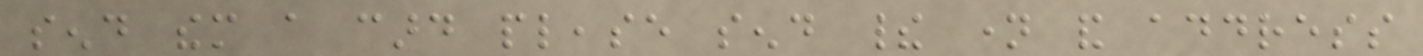send them a card please send their name and address
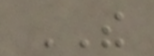THE
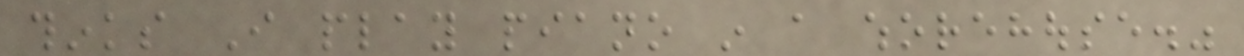thinks I play piano in a whorehouse."
